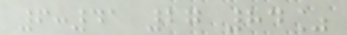6:41 27 84%
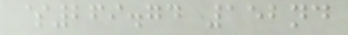$269.74 152nd
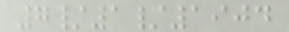7/1/1904
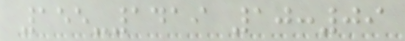155-1419 10:09
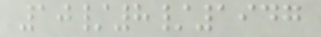10/8/1947
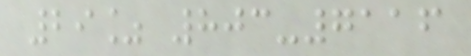29% 803-7116
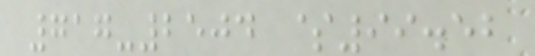717-2504 $99.52
